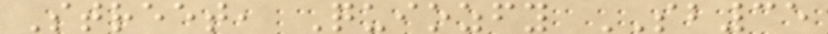Street, Quiozfy SB35
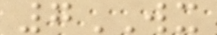7WX
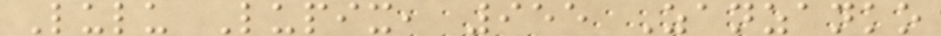Lulu Lupix, 955 Zanzanko
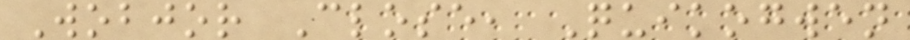Wobjor Close, Quikogwen
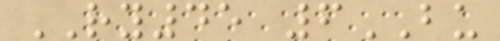RY45 6BU
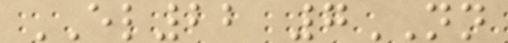EL22 7NN
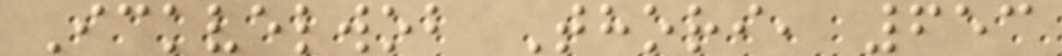Ickvelwob Thori, 653
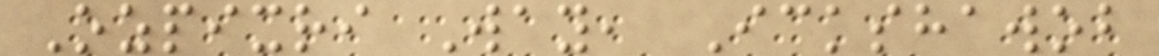Ozpixri Way, Ickshawob
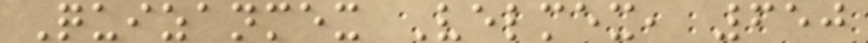Quizanmex Velmex, 650
